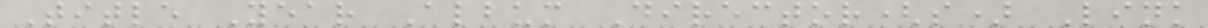Title Year Album Director(s) Link
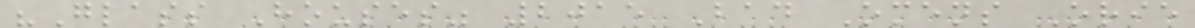"Glass Houses" 2015 Bad Omens Orie
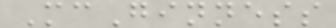McGinness
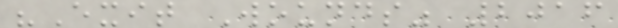"Exit Wounds" 2016
